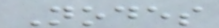Nodes
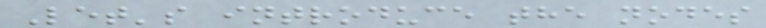Let's introduce the nodes
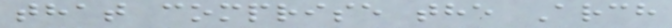that comprise the Arch
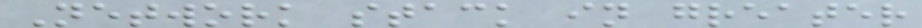Network stack in greater
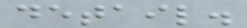detail.
